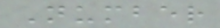Number
